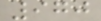970
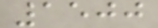1500
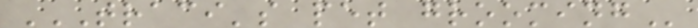TRACI'S PET GROOMING
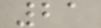21
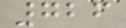726
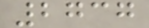2737
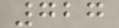727
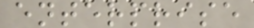enterprise
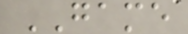GAME
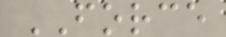FORCE
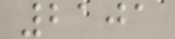2101
